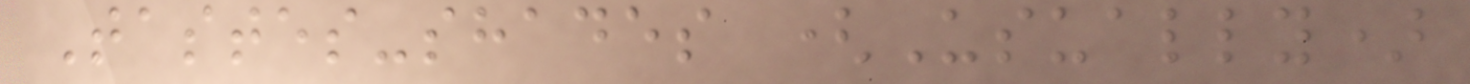Tastes-shades (Usually)
